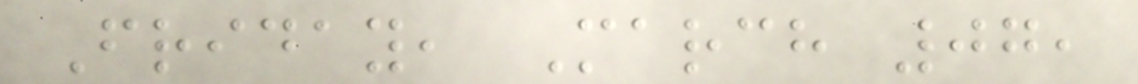Friday, March 07,
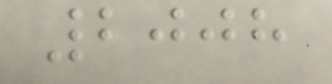2008
